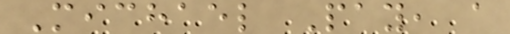Michael Pay, a
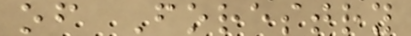of Forestry
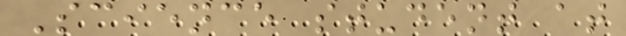Science student at
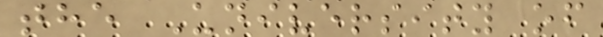the University of
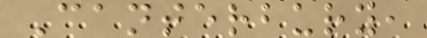Canterbury,
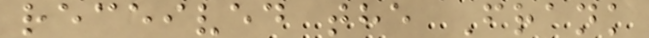received the Frank
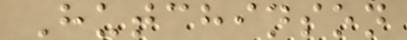Hutchinson
